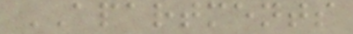APARTMENTS
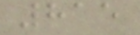815
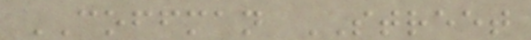COFFMAN STREET
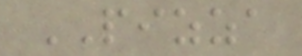PIZZA
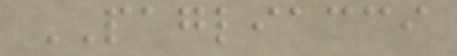PAGLIACCI
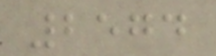2574
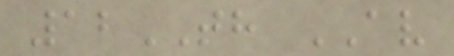12TH AV
